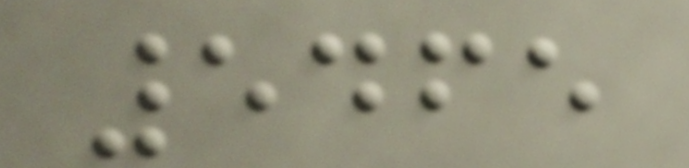5465
